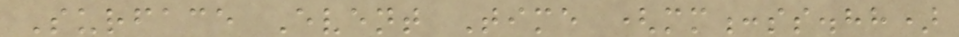Surface Event Time (mm:ss.hh)
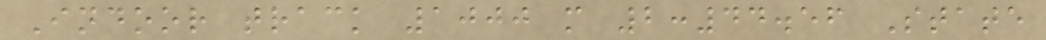Indoor track 1000 m 2:44.56 State
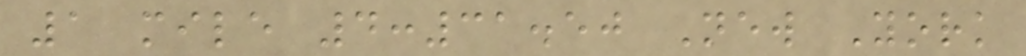1 mile 4:31.50 New York
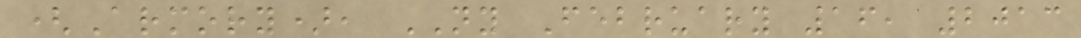(Armory), NY February 16, 2013
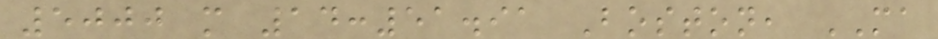5000 m 14:51.91 Boston, MA
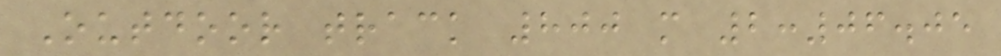Outdoor track 800 m 2:06.05
